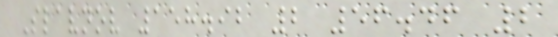Slavnov 158.92 2 56.46 2
